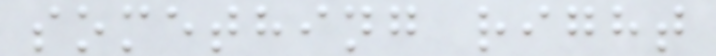something right
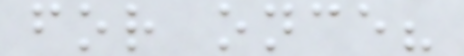for once?
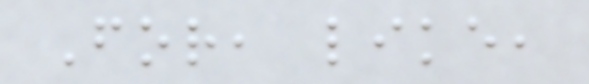For, like,
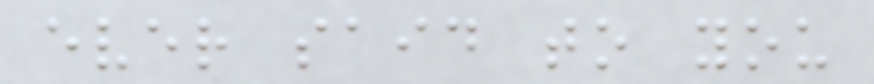ever said to you
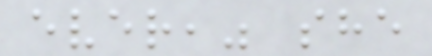ever," she
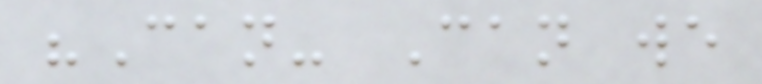"Can- Can we
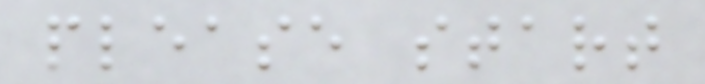please start
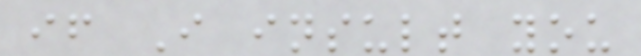if I insult you
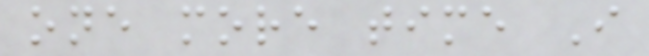one more time I
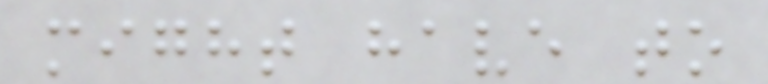might have to
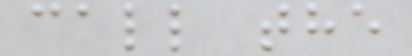call the
